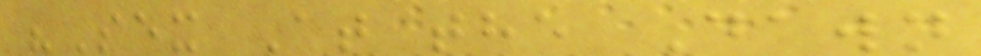"Sex At the Dawn
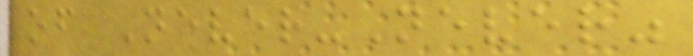of Never-Never"
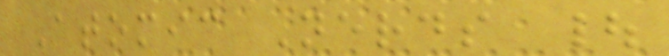Atomic Nerds |
